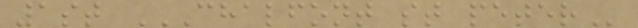1st CHALFONT ST PETER
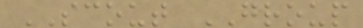SCOUT GROUP
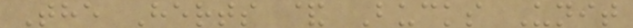The Herts & Bucks Unit
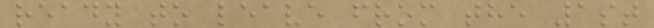ready to leave from the 1st
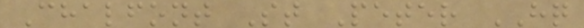Chalfont St Peter HQ
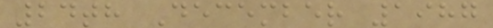24th December 1987
